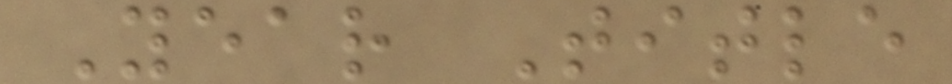Year Title
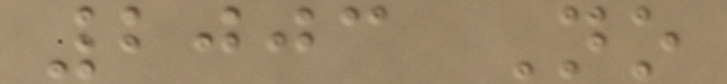2003 No
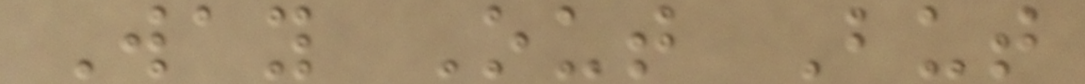Way Out But
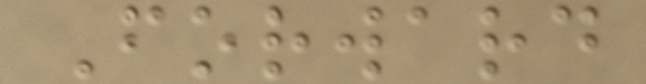Forward
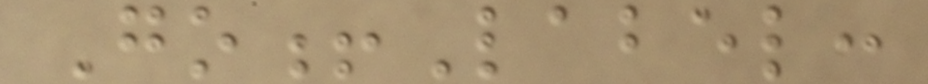Go!Label:
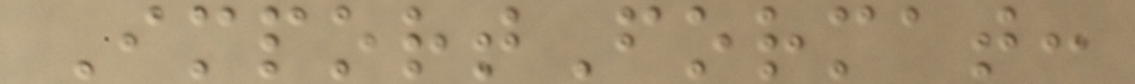ImportFormat:
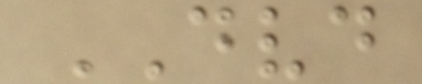DVD
